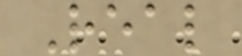Real
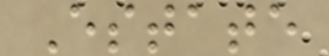Estate
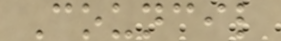Council
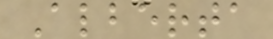Alberta
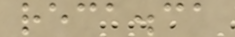reca.ca
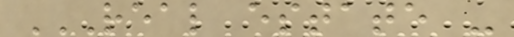REAL ESTATE -
